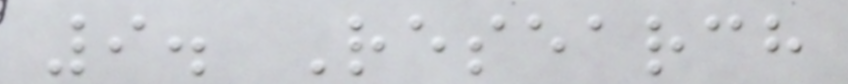9. Research
